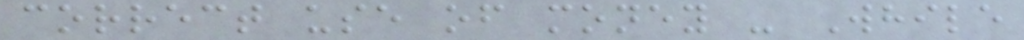correct use of money - While
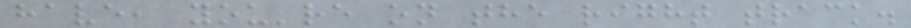have, you're on the right track.
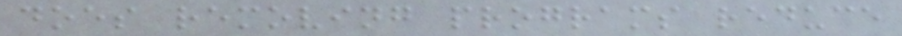does removing programs reduce
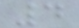4
